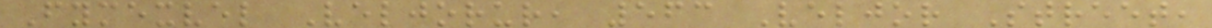Fymexvel Veljorur, 563 Veljor Street,
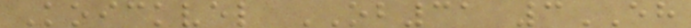Koickvel OB31 3EH
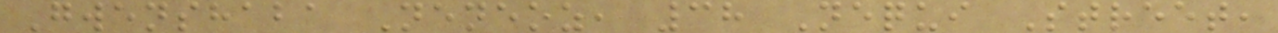Gwenshaba Neneoz, 38 Nequi Street,
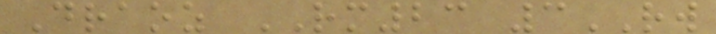Draoz RM23 3RW
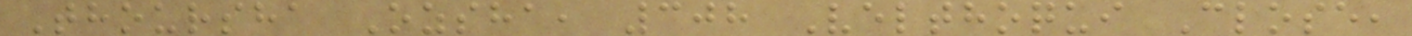Thoursha Ozsha, 308 Velthoqui Close,
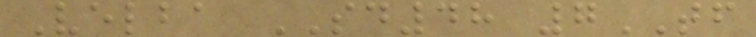Velba SD48 7TF
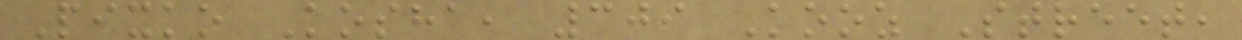Pixko Kosha, 309 Kooz Street,
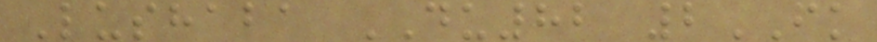Lushaba DU82 2FK
